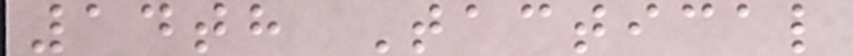14th Tactical
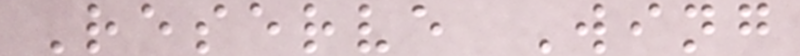Reserve Wing
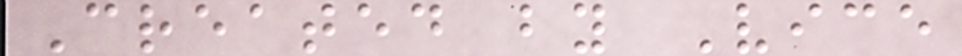Created by Vice
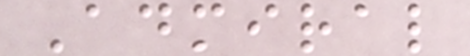Admiral
